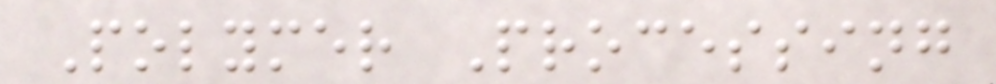Polymer Processing
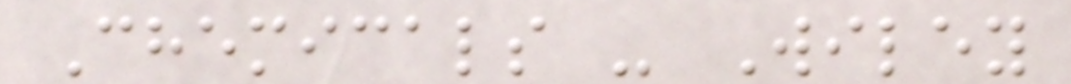Chemicals - Wiley
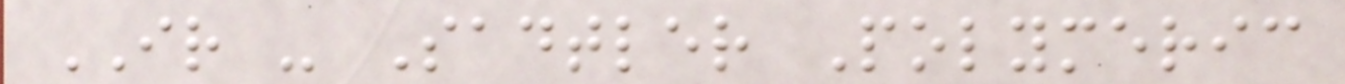IR - Sadtler Polymeric
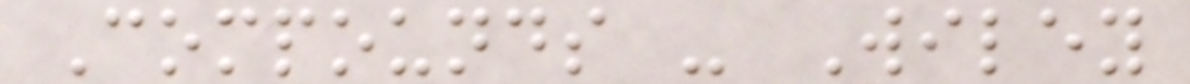Compounds - Wiley
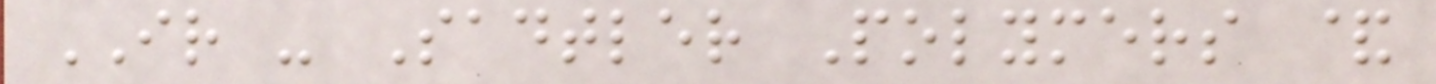IR - Sadtler Polymers &
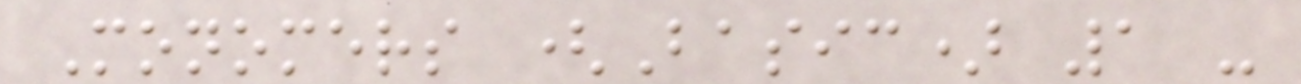Monomers (Basic) 1 -
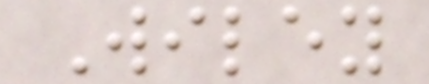Wiley
